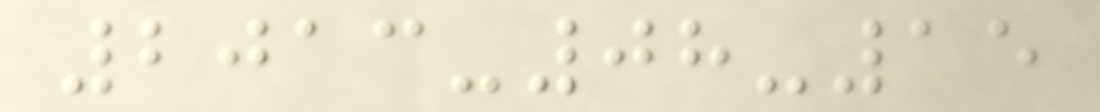2013-08-15
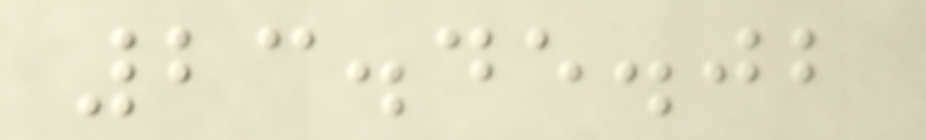23.45.02
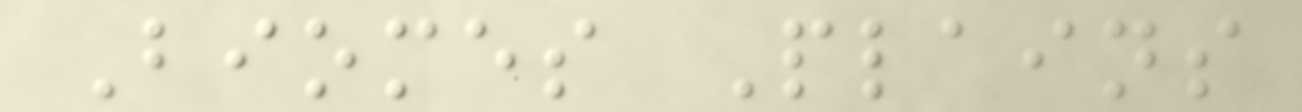Biomes Plains
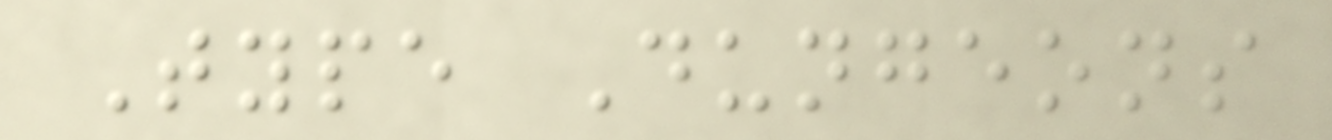Type Dungeons
